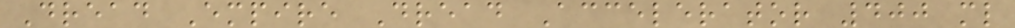Dread Empire Dread Accelerator 400 ml
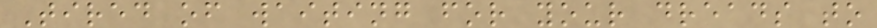Tired of waiting for your dreads to
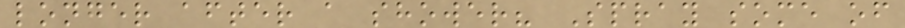longer after a shower? Spray some of
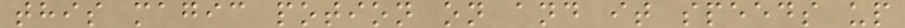this magic potion on and it speeds up
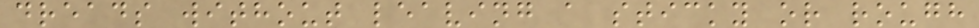dreads without leaving a sticky or rough
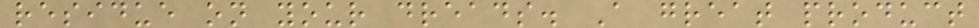residue on your dreads. A great product
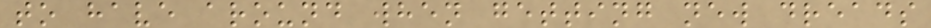to have around when getting new dreads
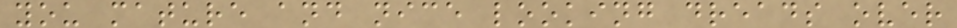you mature and nice looking dreads over
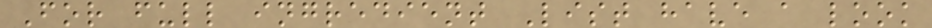For full ingredient List have a look
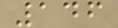146
